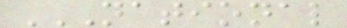NATIONAL
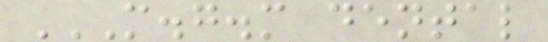M.G.M DENTAL
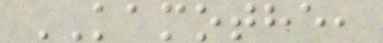KAMOTHE,
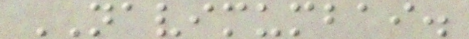NAVIMUMBAI.
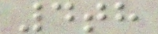4th
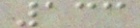133
